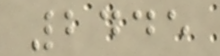2445
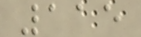115
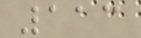113
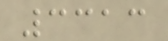3313
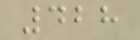428
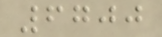6700
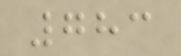783
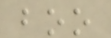boo
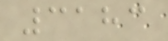3183
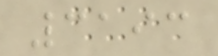3193
